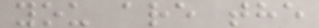you are the
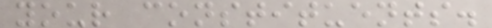your constituents.
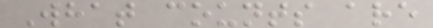What counts are
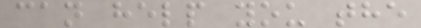can help you the
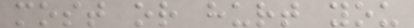most or hurt you
